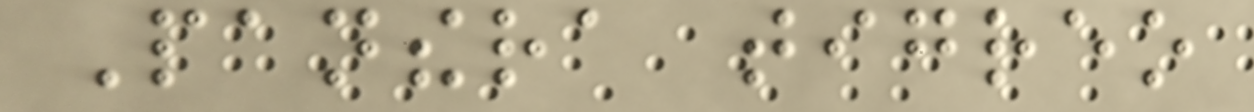Panthera tigreo
